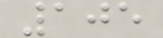105
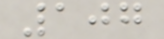107
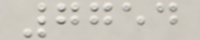7754
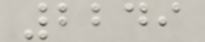2249
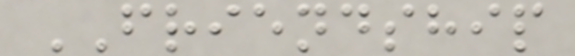FRIENDSHIP
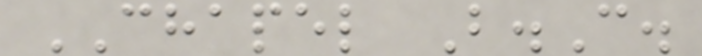CHAPEL B.C.
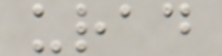urad
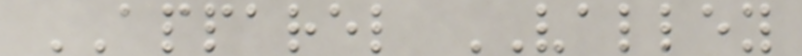APPAREL VALLEY
